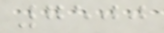7500
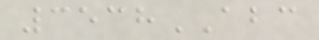3538ABC
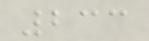233
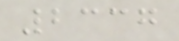2337
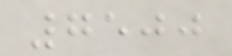7500
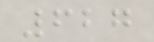627
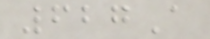627A
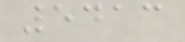5413
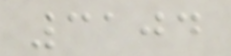3104
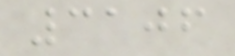3106
